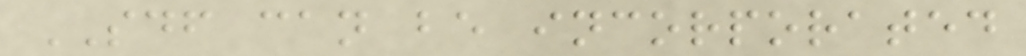SDF can be incorporated
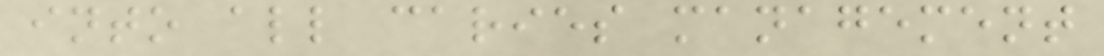into all caries management
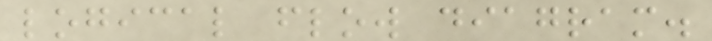logical flow diagram.
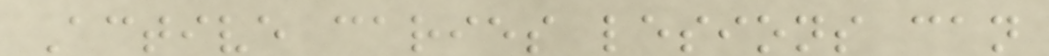Active caries lesions can
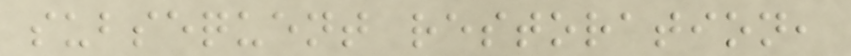subsequent restoration,
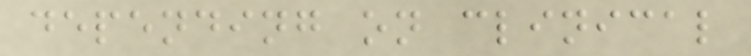depending on clinical
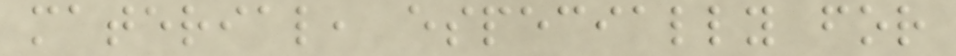material, especially for
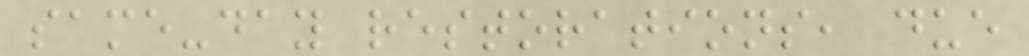same-day restorations, due
